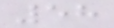58
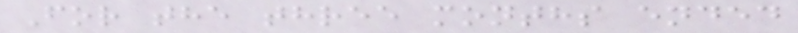For the three months ended
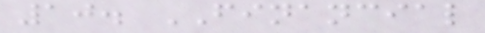10. FINANCIAL
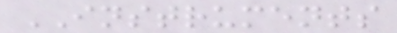INSTRUMENTS
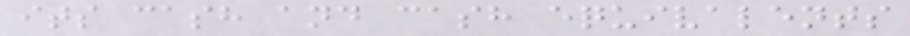its cash and cash equivalents
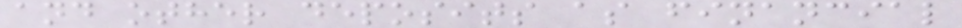and other deposits as financial
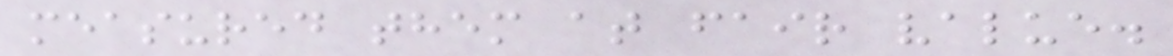measured them at fair value.
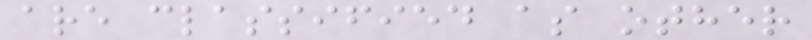are classified as other
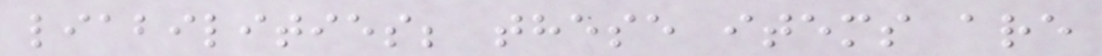liabilities; these items are
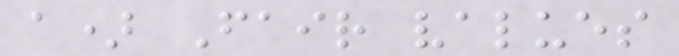a) Fair values
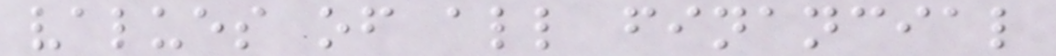values of all financial
